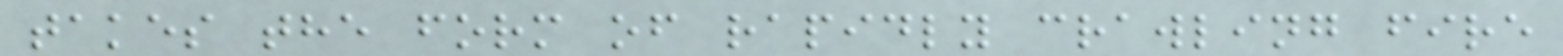takes the form of rapidly crawling fire
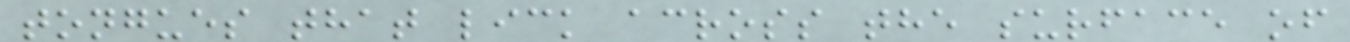tongues that lick across the surface of
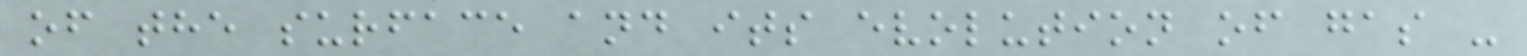of the surface and its evolution of gas -
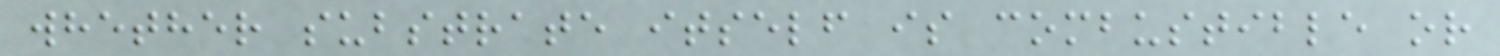whether substrate itself is combustible or
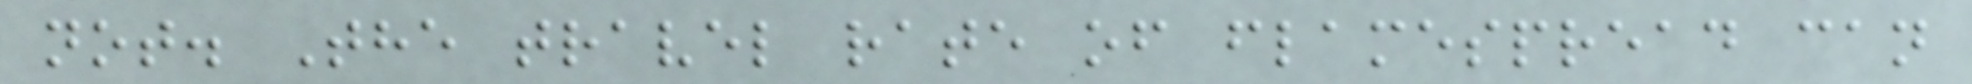not. The travel rate of flamespread can
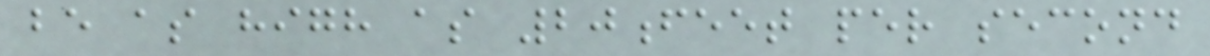be as high as 20feet per second
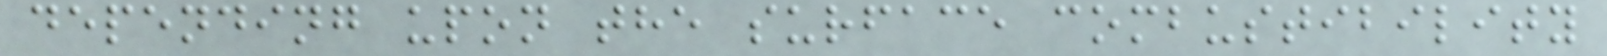depending upon the surface combustibility
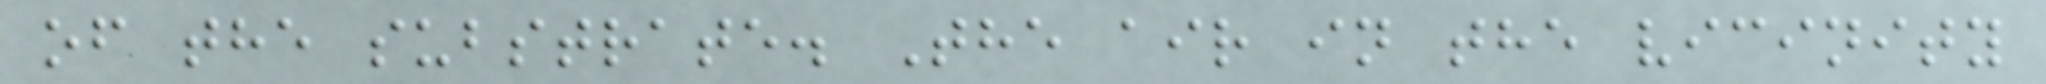of the substrate. The air in the vicinity
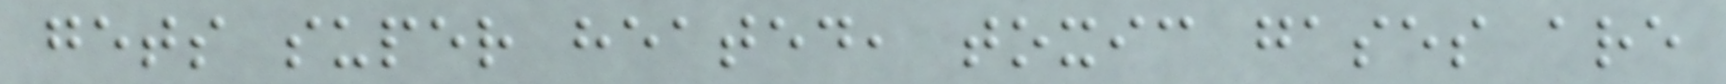gets super heated, toxic gases are
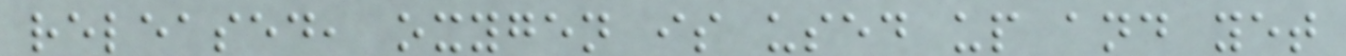released, oxygen is used up and yet
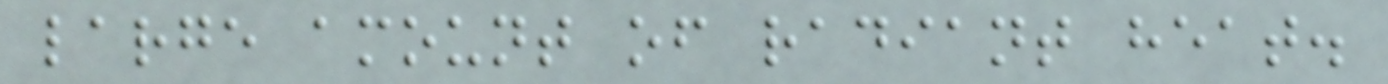large amount of radiant heat.
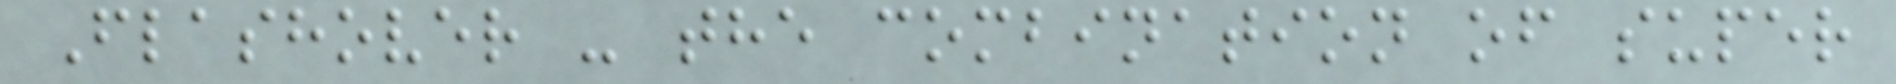Flashover - the combination of super
